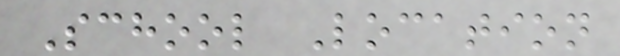School Location
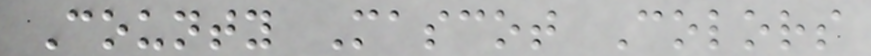County Mascot Colors
